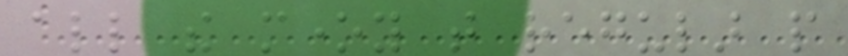all the money that regular people
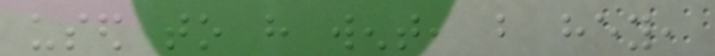used to have went, but hey,
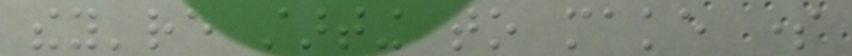they're starting to make some
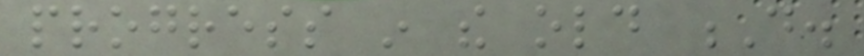progress in the old D.
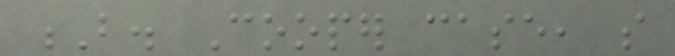B. Cooper case, so
